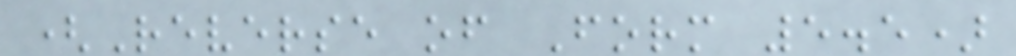(Reverse of Form 5.5)
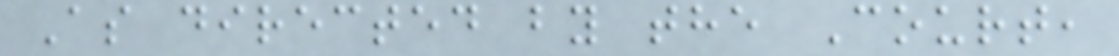As directed by the Court,
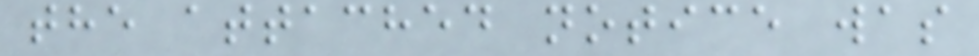the attached notice was
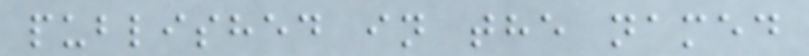published in the named
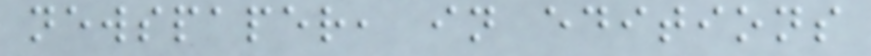newspaper, in editions
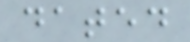dated
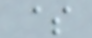$
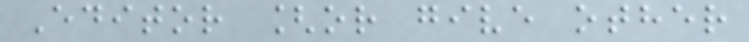Editor [or give other
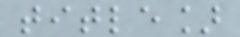title]
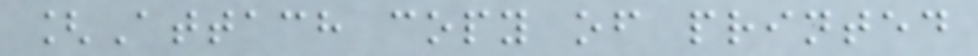[Attach copy of printed
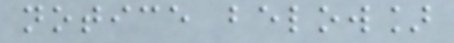notice below]
